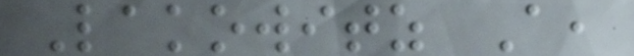Lakowitz A,
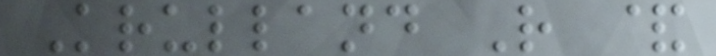Krulland R &
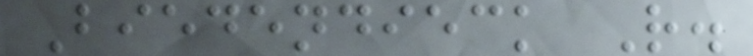Biedendieck R.
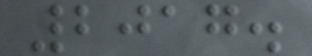2017.
